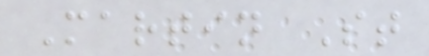Martin St
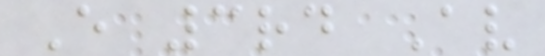E 3rd Av
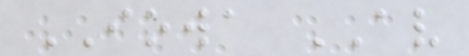IOWA AV
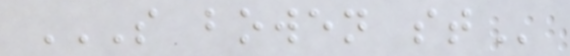S BOWEN ST
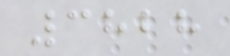3828
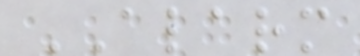ALARM
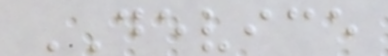DEVICE
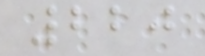220
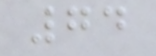74
